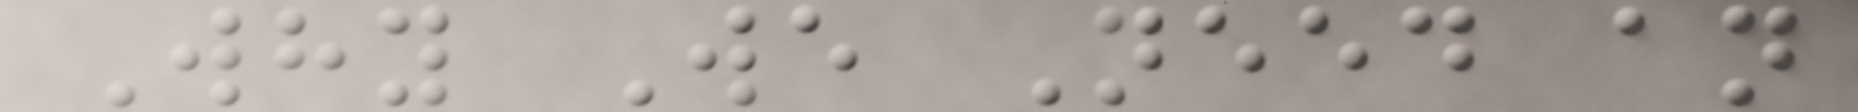Why We Need an
